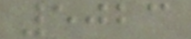5023
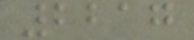2217
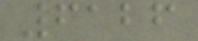6126
